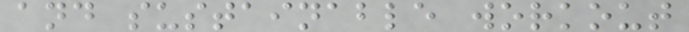and sustainable workout
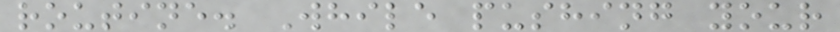routine. While pushing your
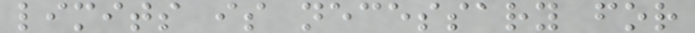limits is necessary for
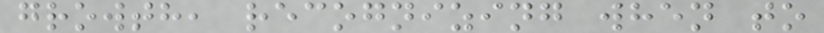growth, recognizing when to
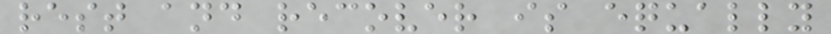rest and recover is equally
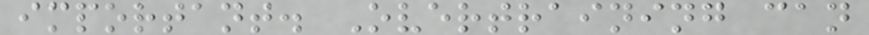important. Overtraining can
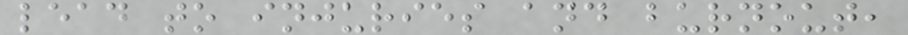lead to injuries and burnout,
